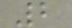2
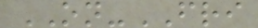ON-FRI
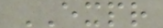EXPR
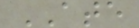ATE
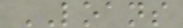LOANS
